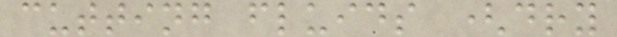cutting fluids (dry
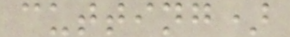cutting)
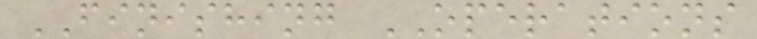FINISHING OPERATIONS
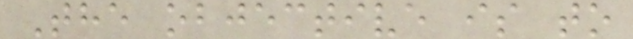The objective is to
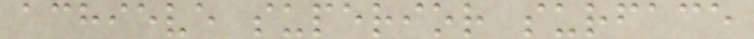achieve superior surface
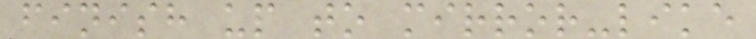finish up to mirror-like
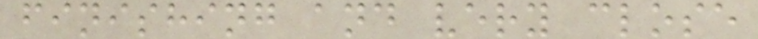finishing and very close
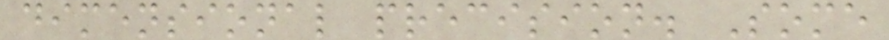dimensional precision. Some
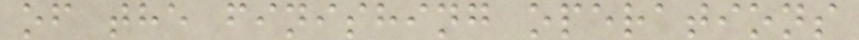of the finishing operations
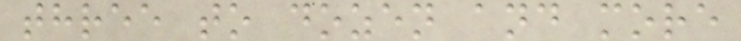three to dozen and more
